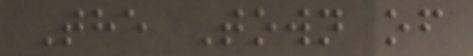The Town of
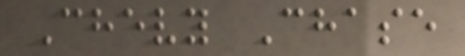Chevy Chase
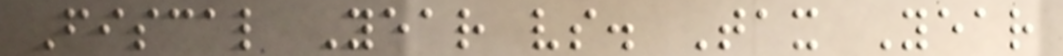Fiscal Year vs. Tax Year
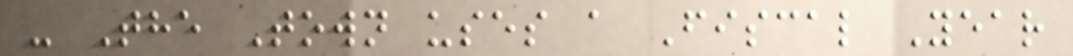- The Town uses a Fiscal Year
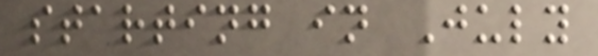starting in July
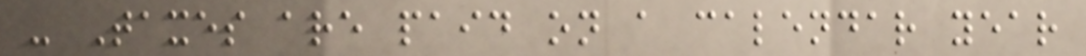- Taxes are paid on a calendar year
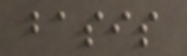basis
